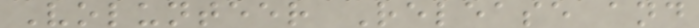Volunteer Release and
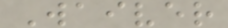Waiver
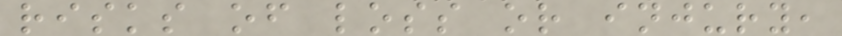risks of loss or injury,
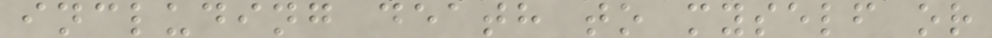including death to myself or
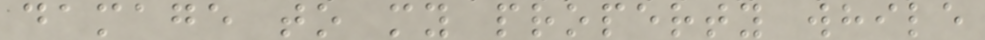damage to my property while
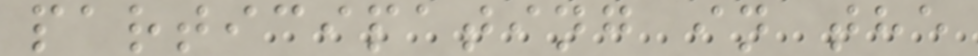participating in the
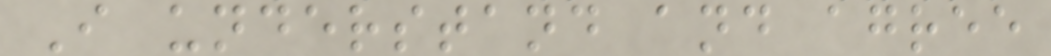I understand and agree
